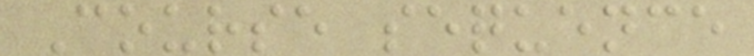Course sequence
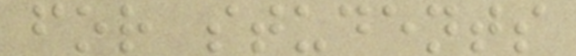for students
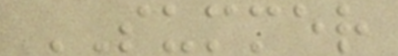SUMMER
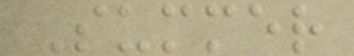Summer
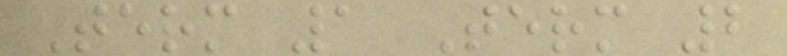Term 1 Term 2
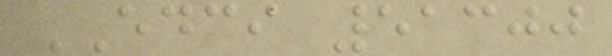EDCI 51300
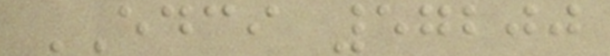EDCI 57200
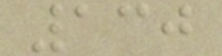130
